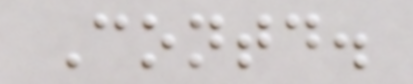Contd.
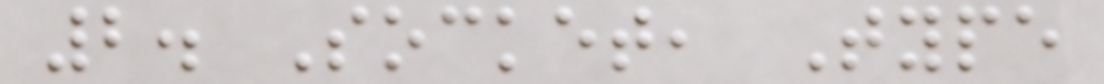2. Socket, Type
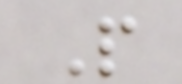P
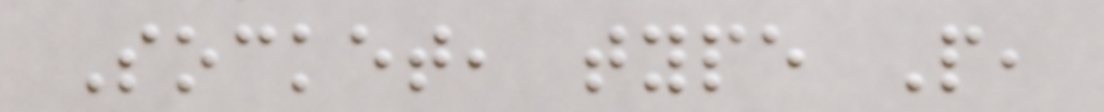Socket, type P,
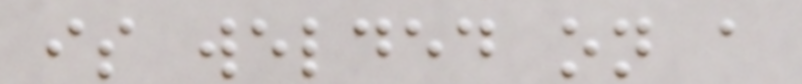is welded on a
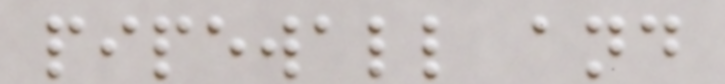pipewall and
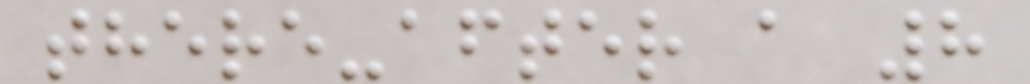there-after a 8
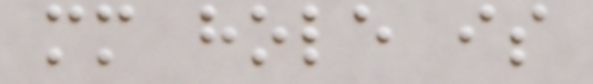mm hole is
